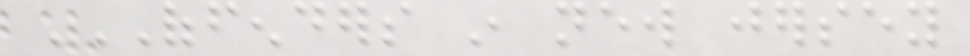OFFENDERS IN NEW JERSEY
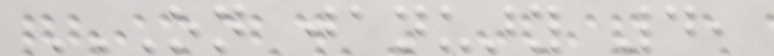ON JANUARY 4,
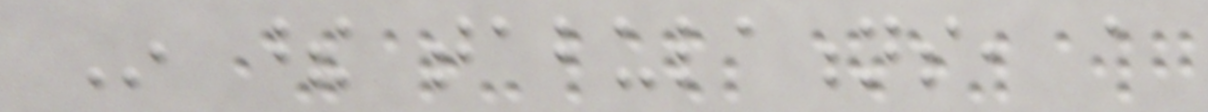In these tabulations, a
